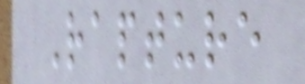Rapture
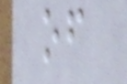of
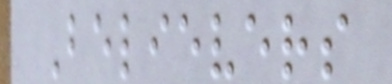Believers
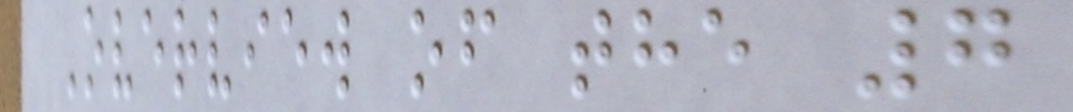Overview of the 7
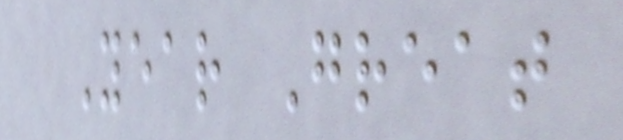Year Great
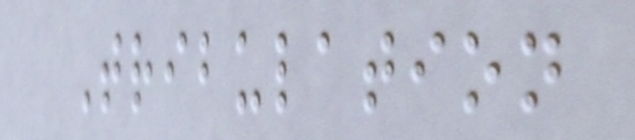Tribulation
